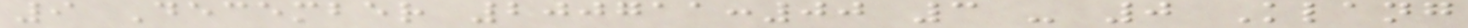9 December 200711:00 3 - 0 Klang
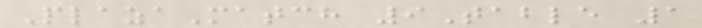PlazaMatch 9Table 1
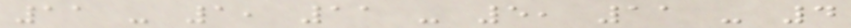11 - 1, 11 - 5, 11 - 4
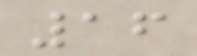16
